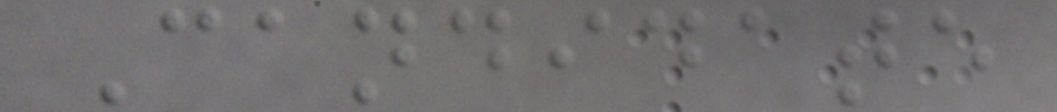Candidate
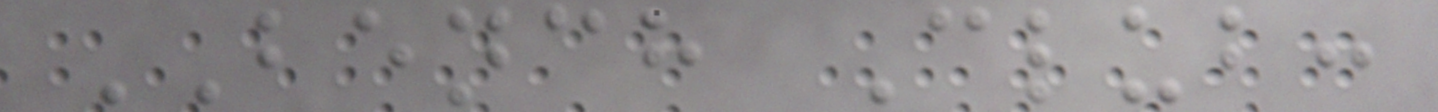BENCH Club:
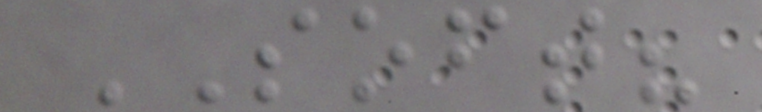SOFT?
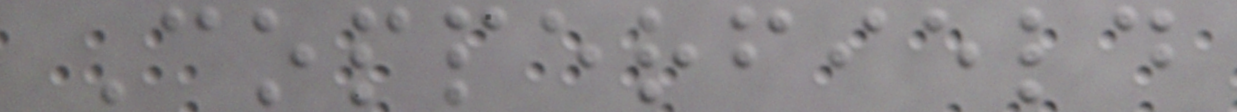Copperfield
